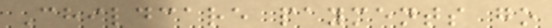Childcare payments go
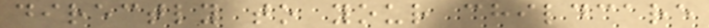directly to your childcare
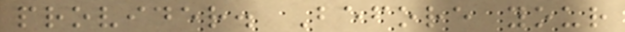provider. Before your
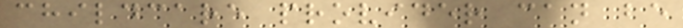childcare provider can be
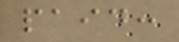paid:
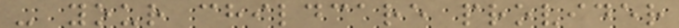- your childcare provider
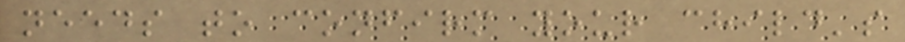needs to confirm your child's
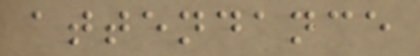attendance
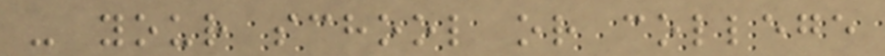- your school or college
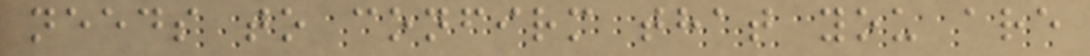needs to confirm that you are
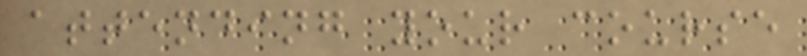attending your course
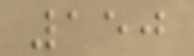150
